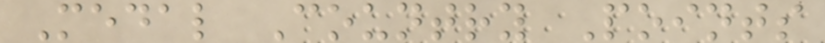Medal Country Points
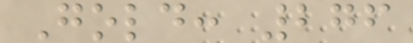Gold: 276
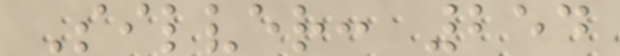Silver: 254
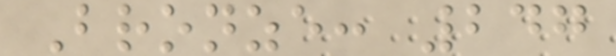Bronze: 247
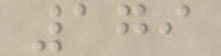179
